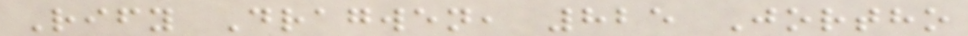Rify Dragwen, 825 Jortho
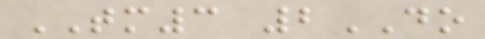TM3 2DO
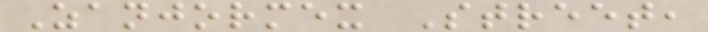Zanjormex Street,
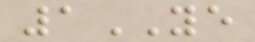1YE
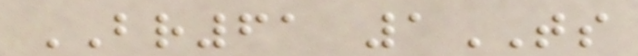BR61 1TS
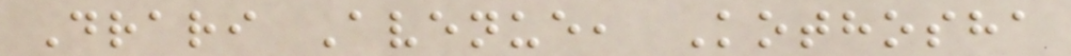Drari Avenue, Kothosha
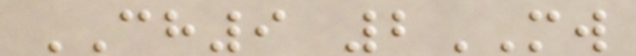CH9 2MW
